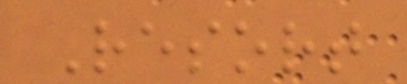Resort
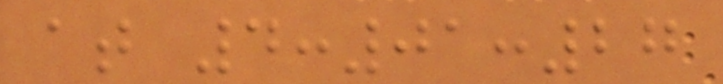at 4:01:27
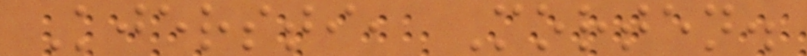Kjersti, Morten.
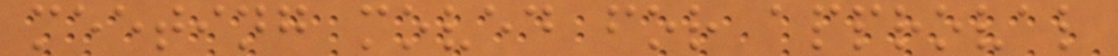meeting moved for approval
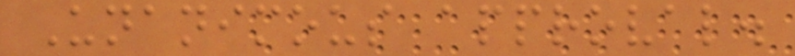Unanimous approval.
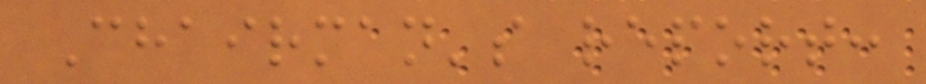Chairman's report:
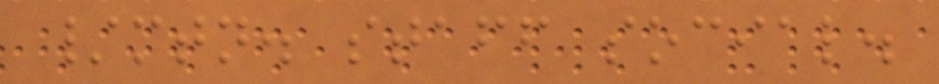/mtn. staff social.
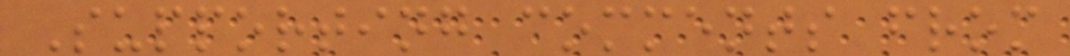Supporting comments from
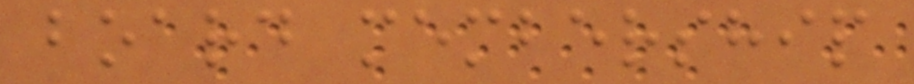board membership
